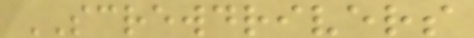SCREWDRIVERS
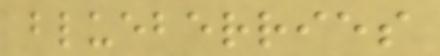blueberries
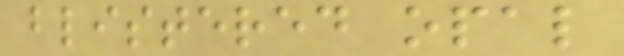blistered opal
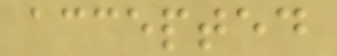accepted
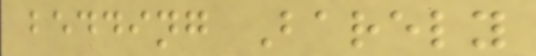bedding Barely
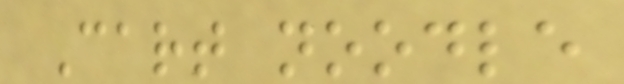Cart noodle
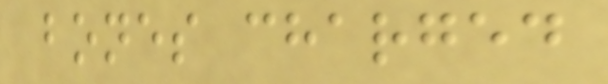bones charged
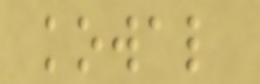kowal
